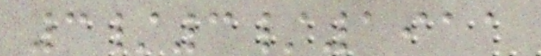3/3/1911
